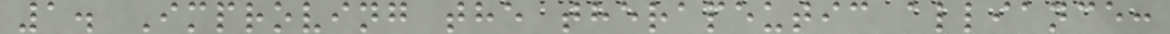1. Improving the therapeutic alliance:
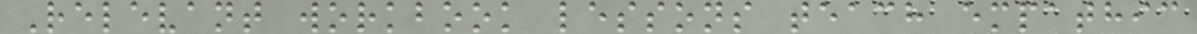Relevant workbook lessons teach empathic
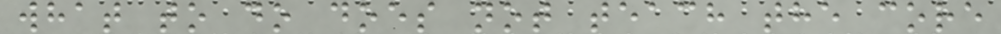what to do does not teach the core
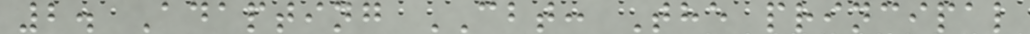2. Adapting CBT: The principal
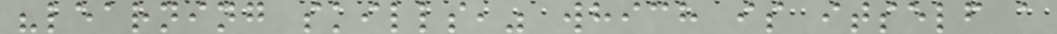"learning skills," which is itself a
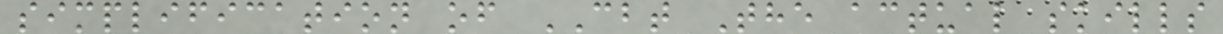simplification of CBT The actual skills
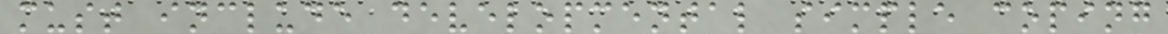must include developmental simple coping
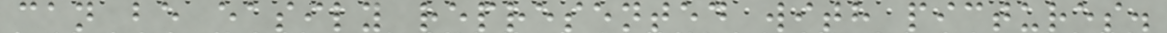can be easily represented with pictures.
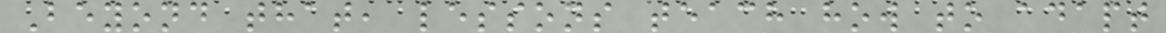Beyond that, lessons teach how to adapt
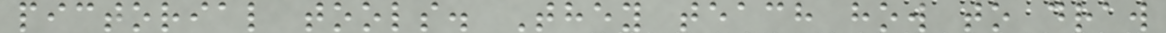pictorial tools. They teach how to draw
